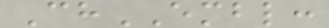ChEMBL:
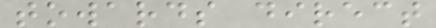towards direct
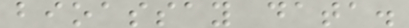bioassay data.
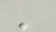'
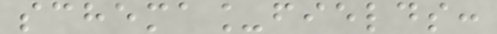schema_fields:
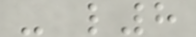- l8
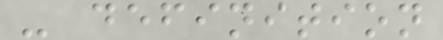- definition
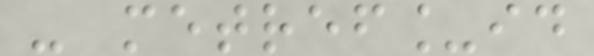- metref_id
